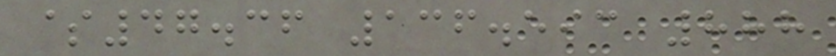$47.36 136.593 888
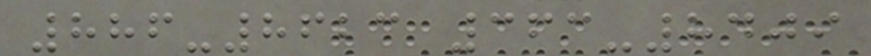886-8623 363-8409
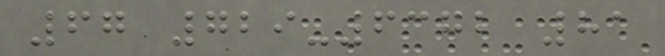67 729-6372 81
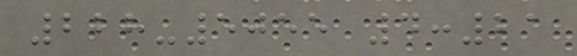228-5055 4:21
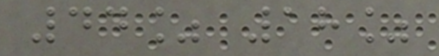44% 18%
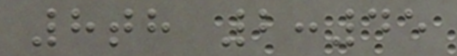8th 2:45
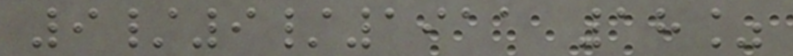9/9/1911 18%
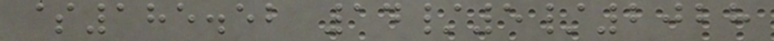$185.52 14/5/2028
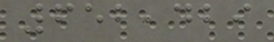652,429
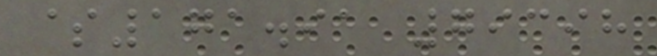$171.91 79398
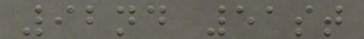92nd 51st
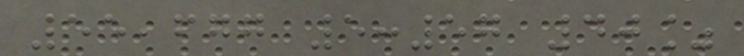55,677 5:57 40%
